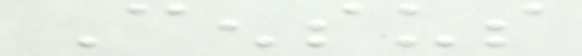Census
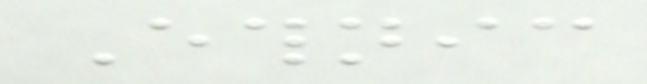Ethnic
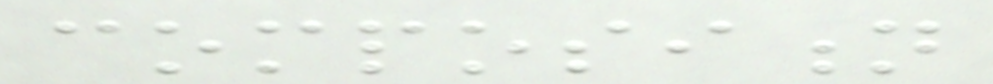composition
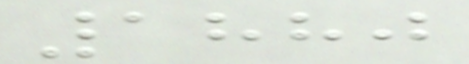1880
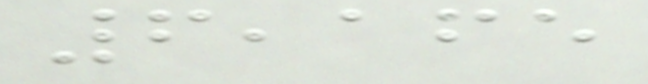6,165
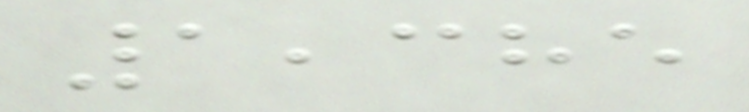1,385
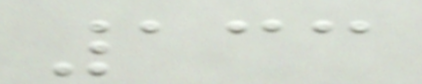133
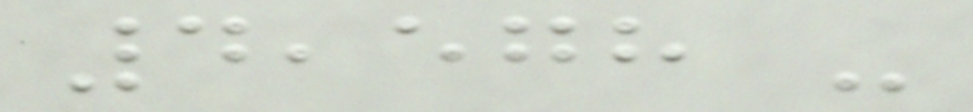4,578 -
